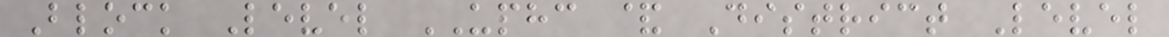Block Level UPHC & District Level
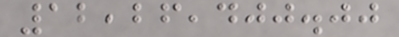12,26,400.00
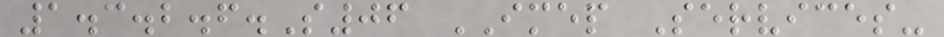1.3.2.6.S06 IMEP Services-
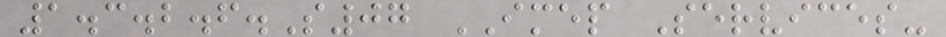1.3.2.6.S07 IMEP Services-
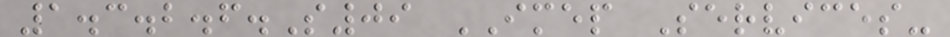1.3.2.6.S09 IMEP Services-
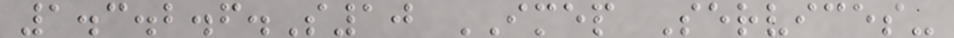1.3.2.6.S10 IMEP Services-
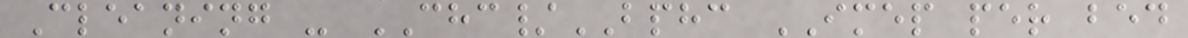Cleaning - CHC/BPHC IMEP per bed
